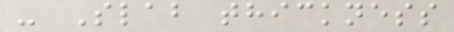- Slab thickness
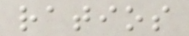ratios
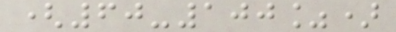(60-100%)
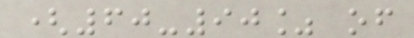(60-90% of
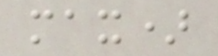max)
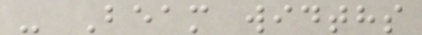- Beam widths
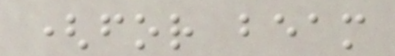(for beam
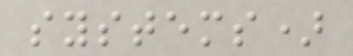systems)
